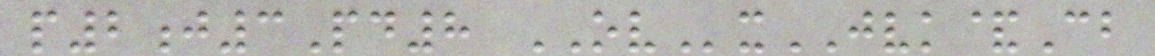p2j3Pd8 OVxJVK&Cb
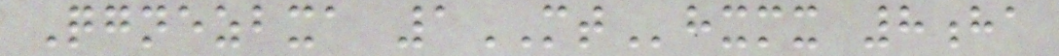Qgnezbxa 1MThxmx 8ha
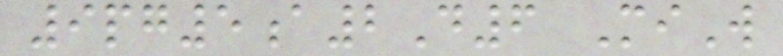9pg5a2D6 MiW
